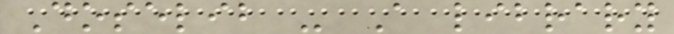Doselib - A library
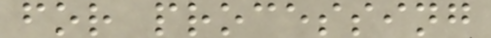for processing
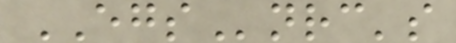EGSnrc's
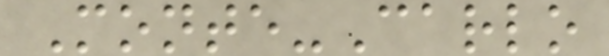Monte-Carlo
